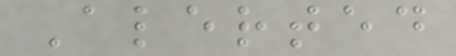Alerted
